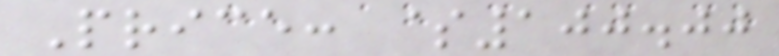Price: $100.00
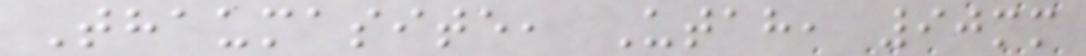Thaumasite, Utah, 90mm
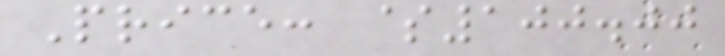Price: $100.00
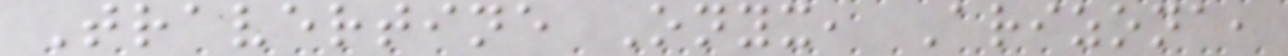Travertine Onyx, Arizona,
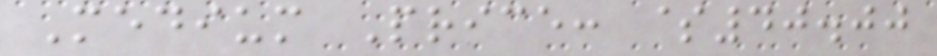Medium Price: $40.00
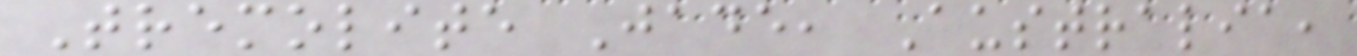Tremolite Jade, Australia,
